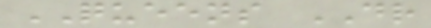QUEENS DR
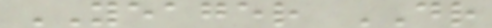YEAGER DR
